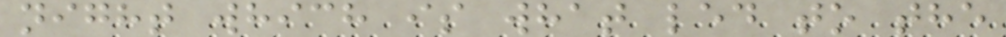night which is what led to the
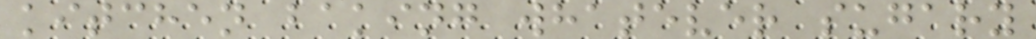kitchen baking whatever sugary
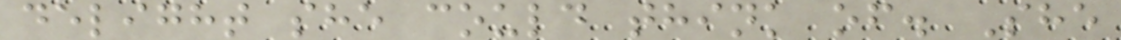delight she could think of. She
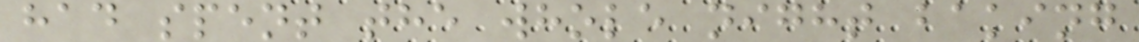had spent the whole night baking
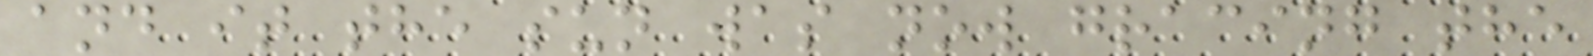and it the sun was now gracing the
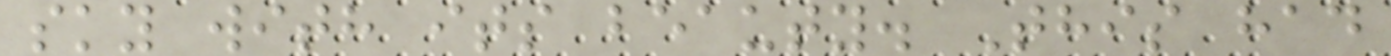sky with its beauty. This had
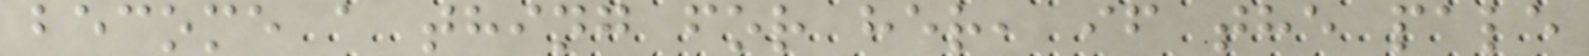become a thing for her, if the pale
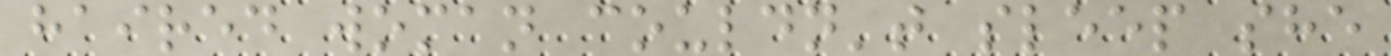haired woman couldn't sleep she
